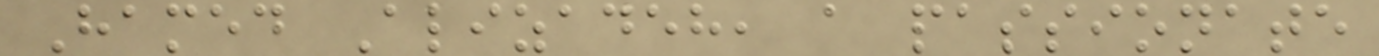Hamed Alizadeh, a passionate
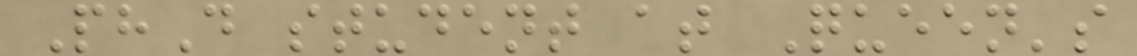PhD student at Queen's
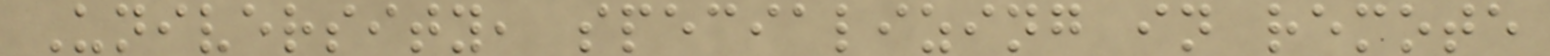University, specializing in remote
